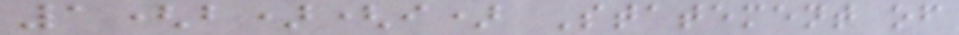1(b)(i) Statement of
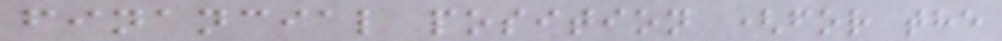financial position (for the
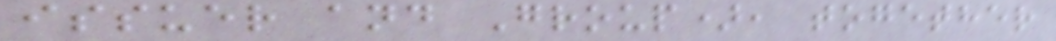issuer and Group), together
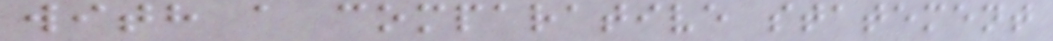with a comparative statement
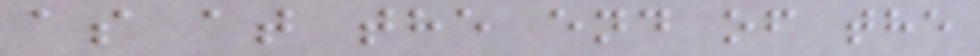as at the end of the
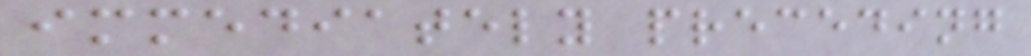immediately preceding
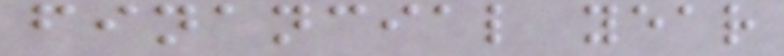financial year
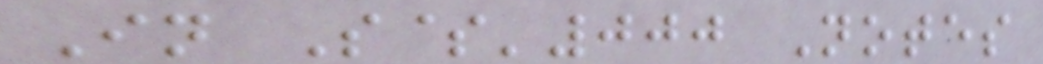In S$'000 Notes
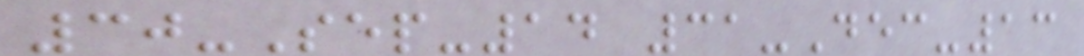30-Sep-14 31-Dec-13
